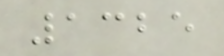1325
